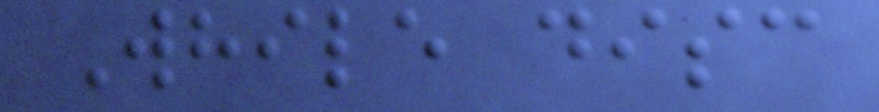While disc
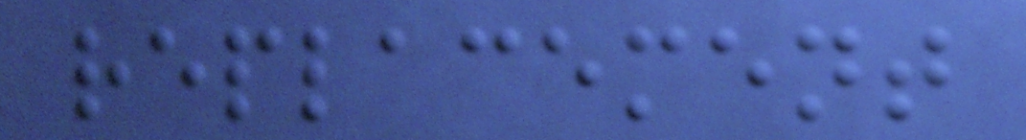replacement
